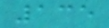135
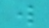w
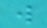w
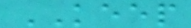KEEP
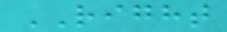RIGHT
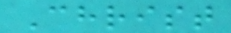Christ
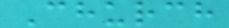Church
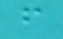f
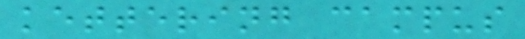kettering campus
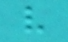v
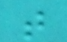t
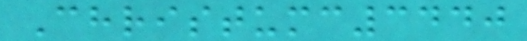Christumc3440
